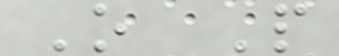O P
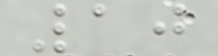10
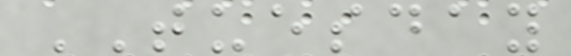TUESDAY
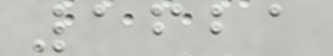1621
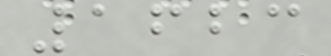1623
